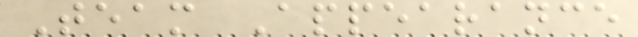Team Appearance
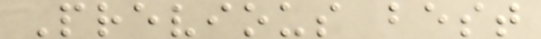Previous best
